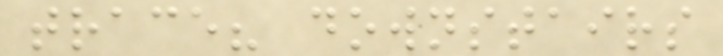trace? downstairs
